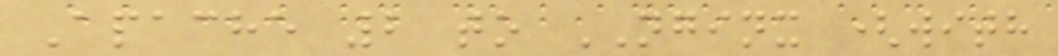Apache 2 to NGINX (with
